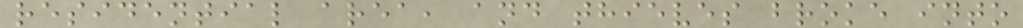residential area, and thieves broke into
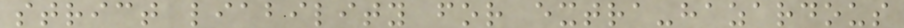strict liability for extra-hazardous
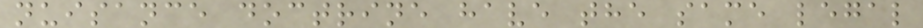nuisance doctrine have the same legal
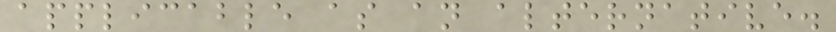applicable as an alternative.
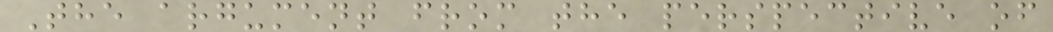The argument from the perspective of
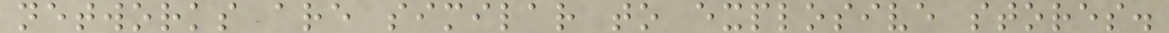networks are similar to explosive stores.
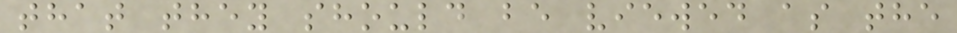that they should be viewed as the
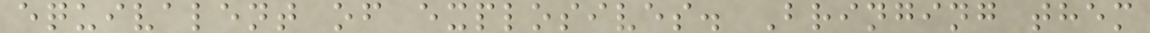equivalent of explosives. Bringing them
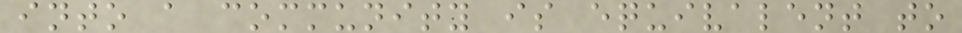into a community is equivalent to
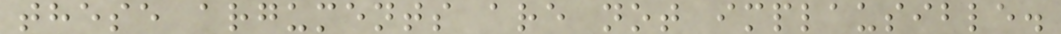these arguments are not implausible.
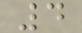4
